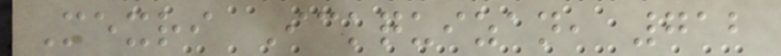Mexri Ickquizan, 712
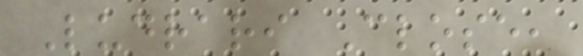Ludrari Close,
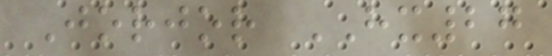Jorjor HX27
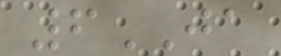6JA
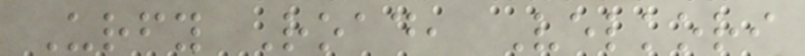Urfy Road, Velkori
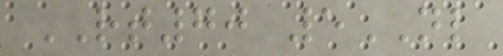RT70 5NL
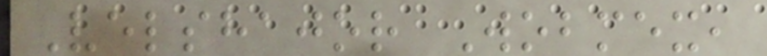Velshajor Wobmex,
